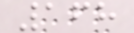168
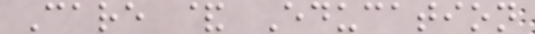Care & Education
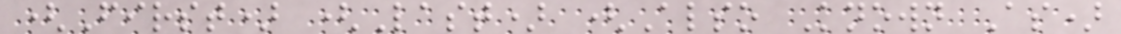(First) (Last) (Also Known As)
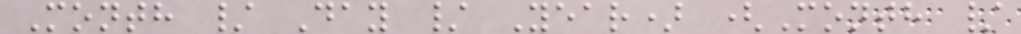Month / Day / Year) (Month /
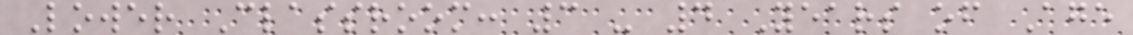Lower Classroom: 3 - 4 Years of Age
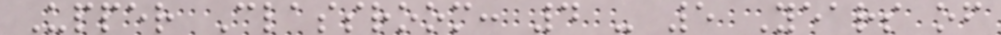Upper Classroom: 4 - 5 Years of
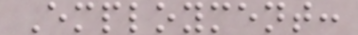Employment:
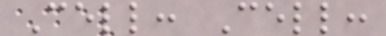Cell: Cell:
